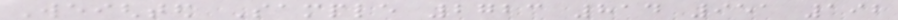Weighted Sample 2723 814 951 192
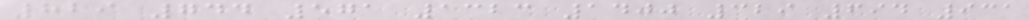829 744 571 1323 1400 329 694 931
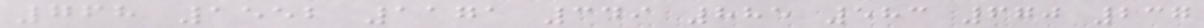768 1552 1171 349 885 583 670 237
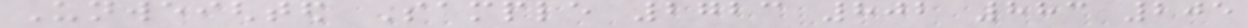Unweighted Sample 2723 802 883 205
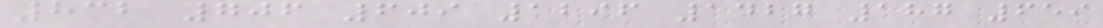832 706 609 1296 1427 187 659
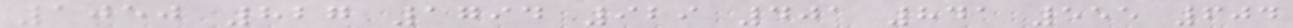1050 827 1794 929 401 841 555 604
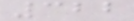322
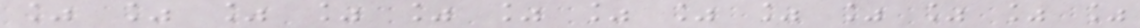% % % % % % % % % % % % %
